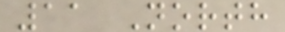11 North
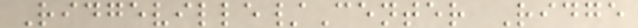Ridgeville/Center Ridge
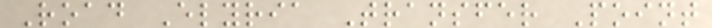Road Elyria Transfer Point
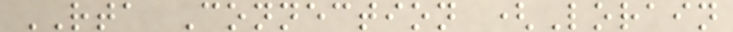RTA Connection (Lorain
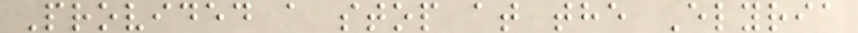Provided a stop at the Elyria
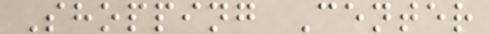Shopping Center
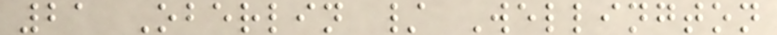21 Oberlin / Wellington
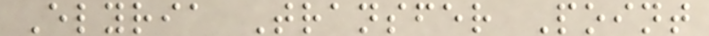Elyria Transfer Point
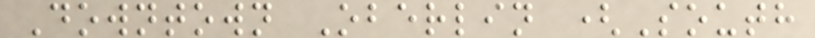Downtown Oberlin (South
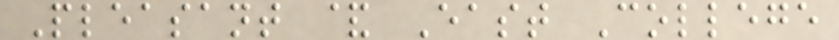Pleasant & East College
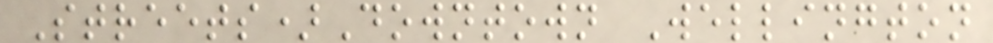Streets)Downtown Wellington
